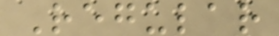Regular
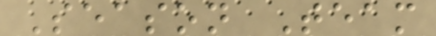Season Team
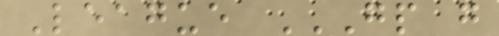League GP G
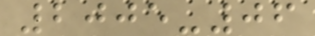2005-06
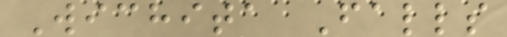Wichita Falls
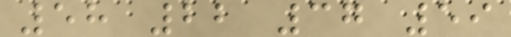58 22 37 59
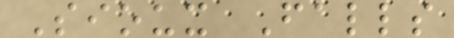Sioux Falls
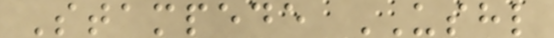Stampede USHL
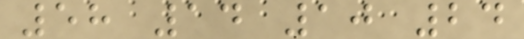58 14 10 24
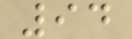94
